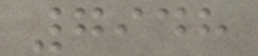7948
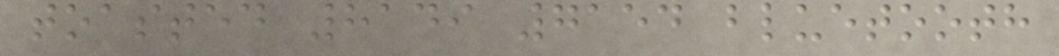toasted 8149 7154 bluetooth
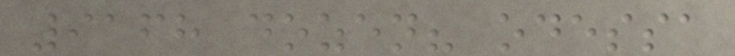9168 dozen? odessa
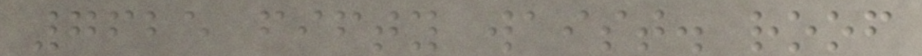7625 fifty waist. roof
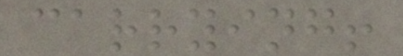carrying!
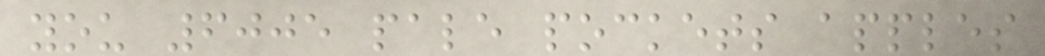you 6005 pale pockets apples
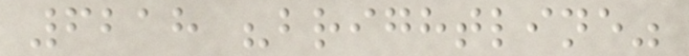6218 "brightline"
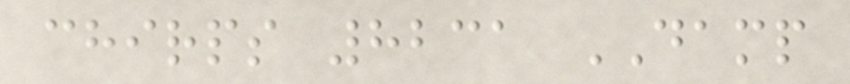chirps 8231 DAMP
